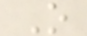O
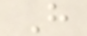H
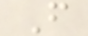F
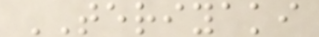TERIYAKI
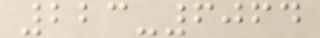223-6064
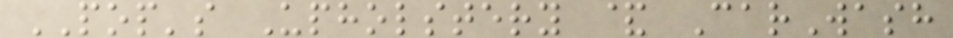POP's Upholstery & CarWash
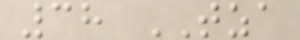38 TZA
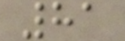81
